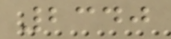2340
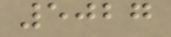5027
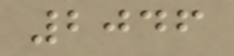2046
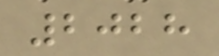2028
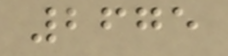2675
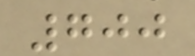700
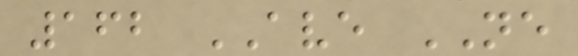162 AVE NE
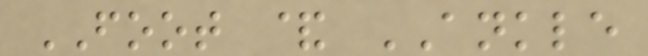FOOT & ANKLE
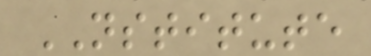NSTITUTE
